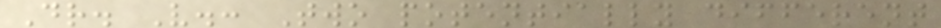Dr. V.: Two potentially different
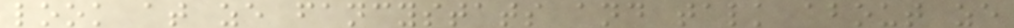look at ze fancystats and talk about ze
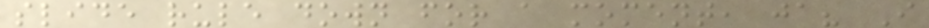slide rule down for a moment, ja? I
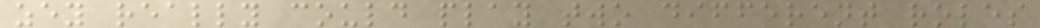zey really could play two different roles
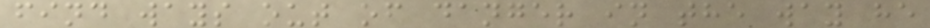find ways out of danger in the way he
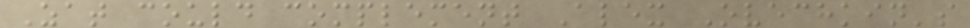Zat could complement Alex Ovechkin's
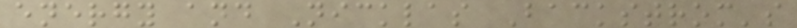energy and Nicklas Backstrom's
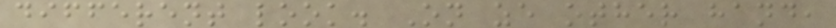different look. On ze other hand,
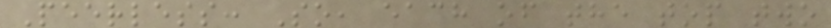Peerless: So, each of the top two
